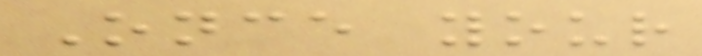Once your
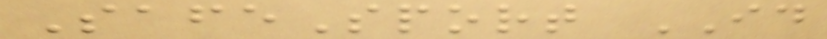SafeSport ID
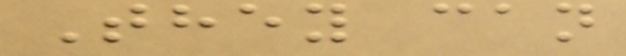They can
